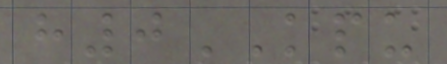h0KPU
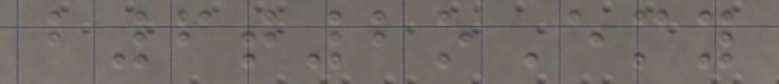b6t2oEmy
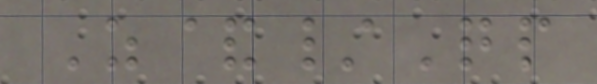Z&/Qp
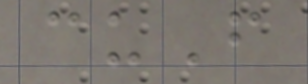cuF
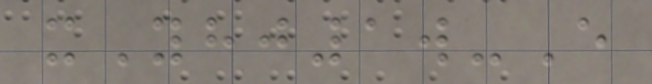xYhj1w-E
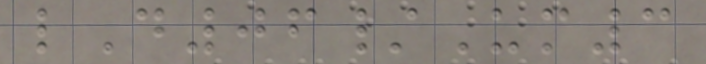lD06/Um3
